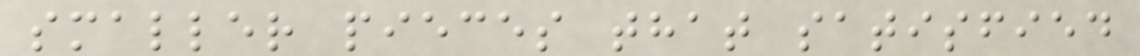smaller pieces that satisfied
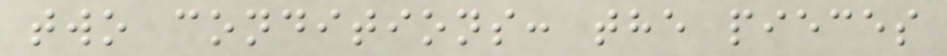two conditions: the pieces
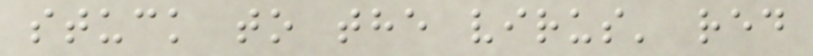stuck to the virus' red
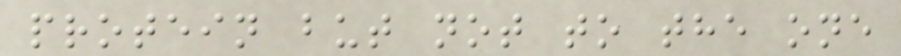protein but not to the one
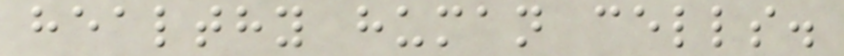healthy human cells.
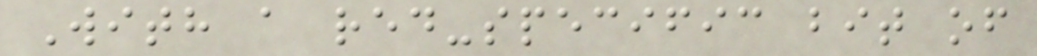With a red-specific bit of
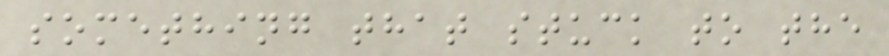something that stuck to the
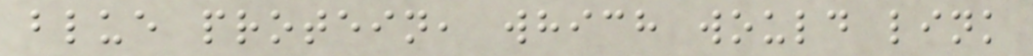blue protein, which would link
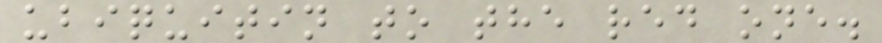ubiquitin to the red one.
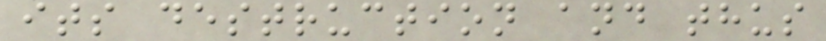its destruction and thus
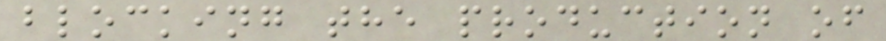blocking the production of
